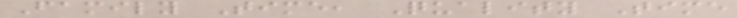Family Time, Quality Time
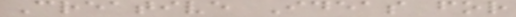Creative Ideas for
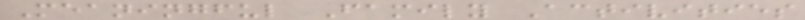Meaningful Family Activities
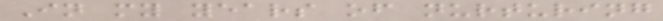In my years of nurturing
